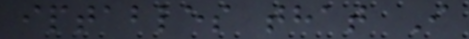iptables that I
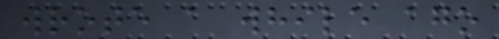wrote a while ago
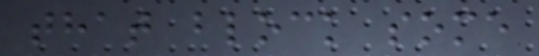that block some
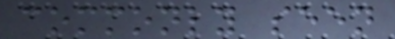commonly seen
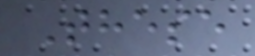These
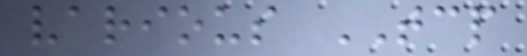various TCP
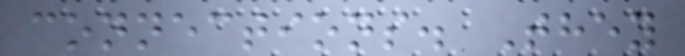connections. They
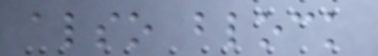also block
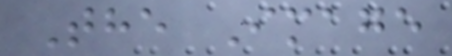The Image
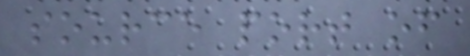source port of
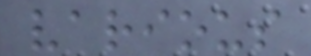various
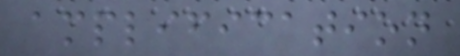amplification
